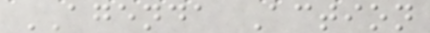AGENDA Action
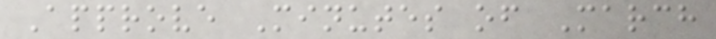Approve Minutes of March
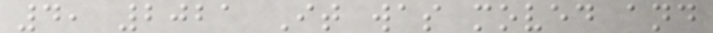4, 2021 It was moved and
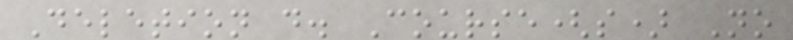Deletion d. Course(s) No
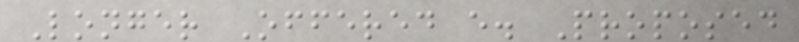Longer Offered e. Proposed
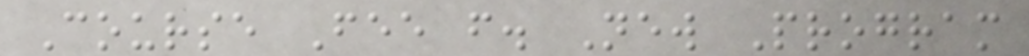Course Fee f. New Program
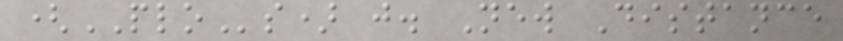(PLOs) j. New Distance
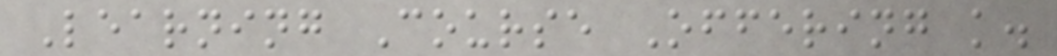Learning Course Offering k.
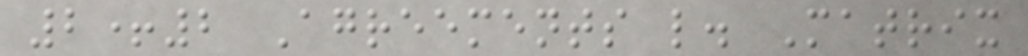2+2 Agreements l. Matrix
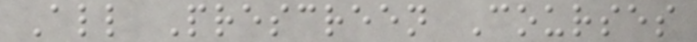All Prescreen Courses
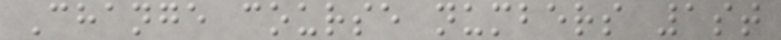Change course numbers 1st
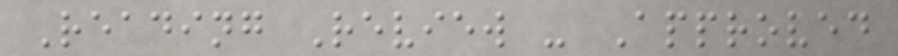Reading Review - Approved
